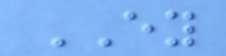EY
